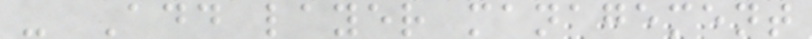- Add layer management
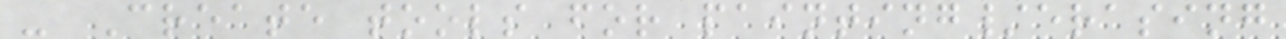- Create tools for painting/erasing
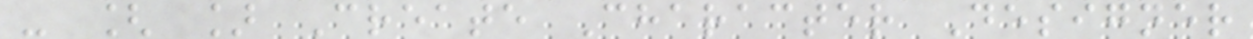- [ ] Create Character Designer
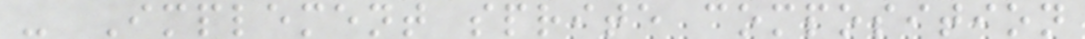- Implement sprite composition
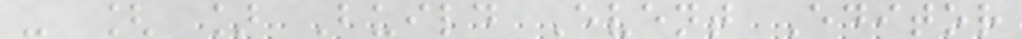- [ ] Build Event Editor
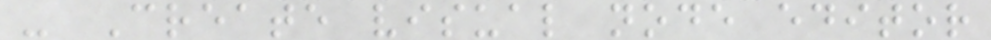- Create visual node editor
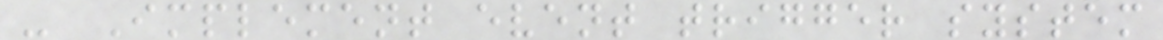- Implement event trigger system
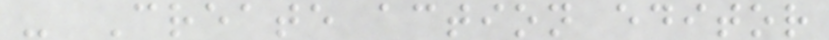- Create action editor
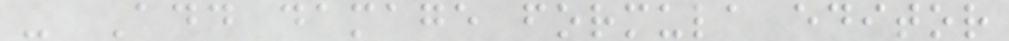- Add damage formula editor
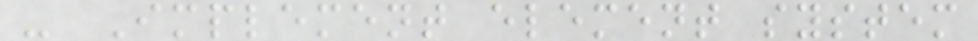- Implement element system
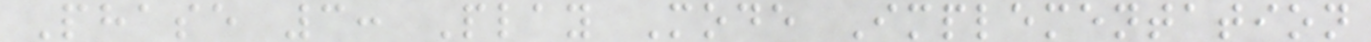Phase 3: Play Mode Implementation
